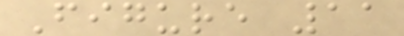Figure 11
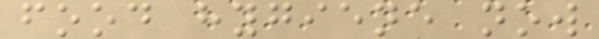food hygiene now
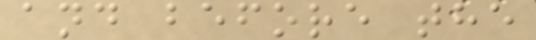and before the
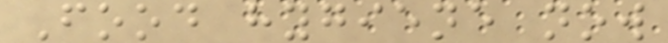Food hygiene now
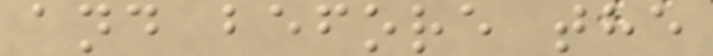and before the
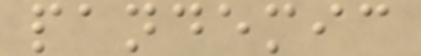pandemic
